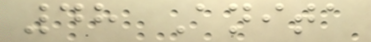48 Anita
